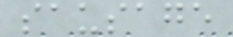sausage
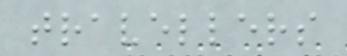travellers
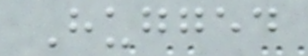Hugged
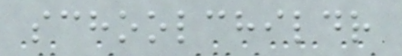schoolchildr
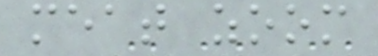meat zoom
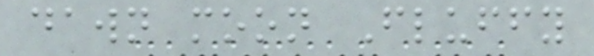dawn moon Fluffy
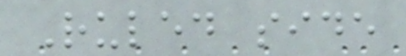Ruled side
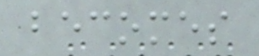becomes
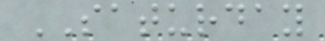SATURDAY
